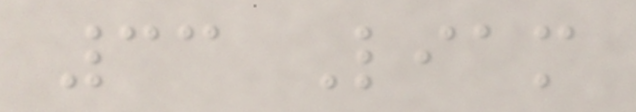33 Liam
